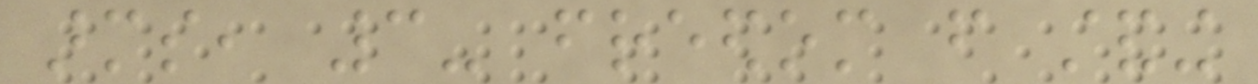arms, 3- freedom from standing
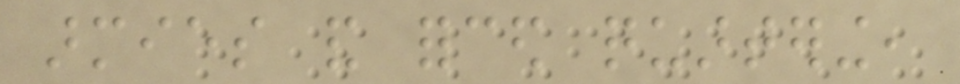armies and forced quartering,
